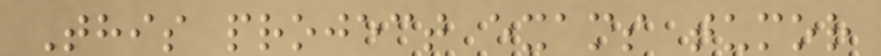This project exams tumor
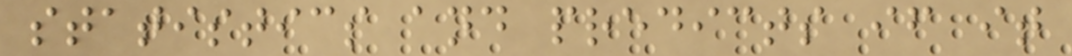statistics and predicts if it
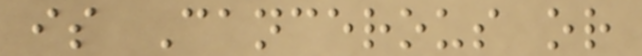is Cancerous or
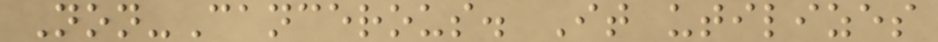Non-Cancerous. It utilizes
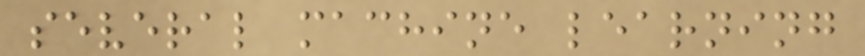several machine learning
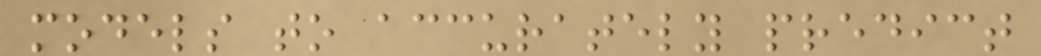models to accurately predict
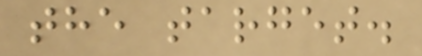the target.
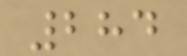284
